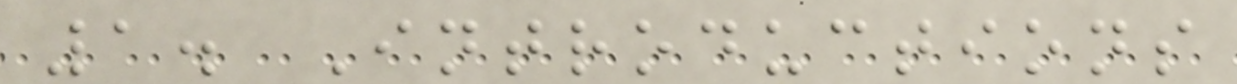1. Introductions
